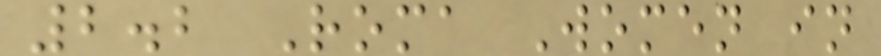2.2 Roma Women in
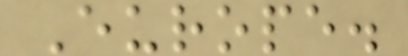Europe.
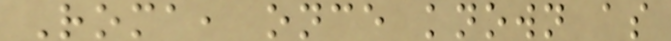Roma, once known as
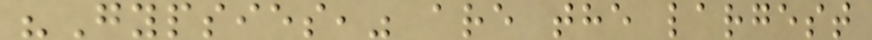"Gypsies," are the largest
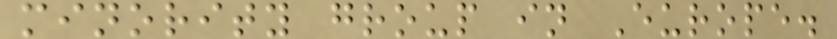minority group in Europe.
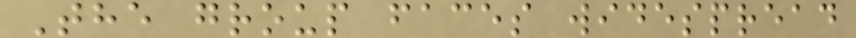The group faces widespread
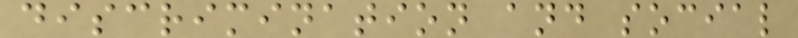discrimination and social
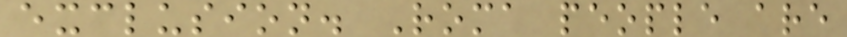exclusion. Roma people are
